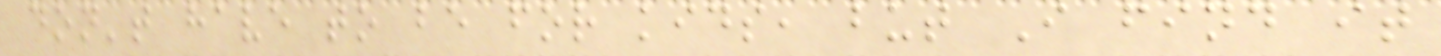don't have to be for kids, but I find it
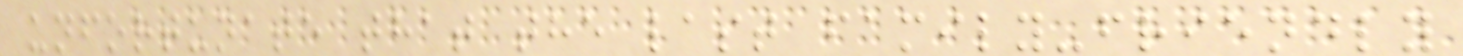unfortunate that the last family-friendly
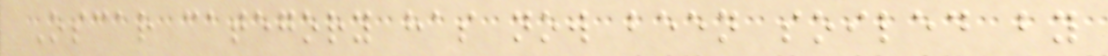Oscar category has now been soiled by
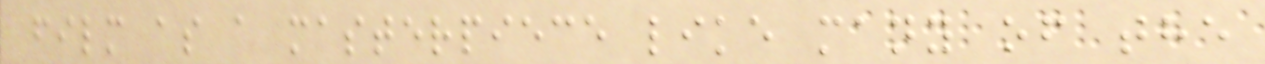film as a masterpiece like many of the
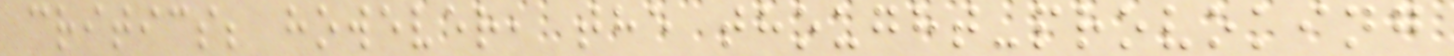critics; however, the thought-provoking
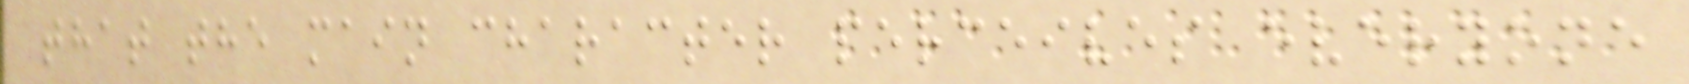that the main character perceives everyone
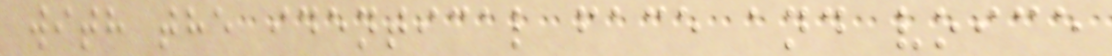with the identical face and voice
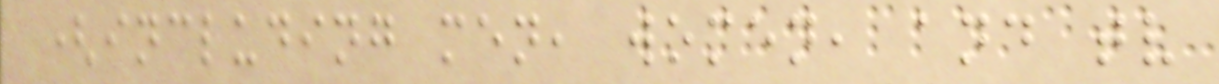(including men, women, and tv
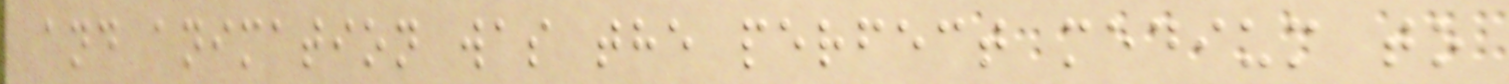and animation was the perfect medium to
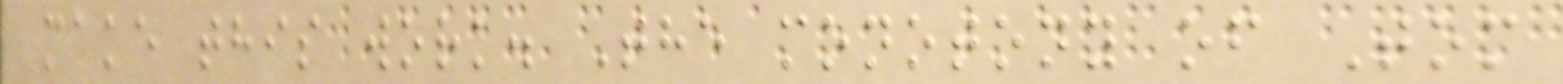make this work. The monotony of Tom
